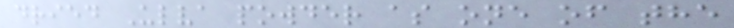dried Ulva powder as one of the
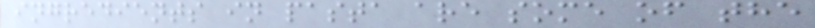ingredients in pasta are some of the
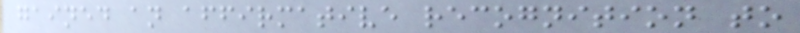gained an affirmative recognition to
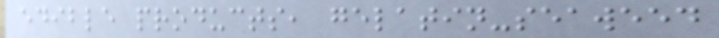edible products, gelatin-seaweed
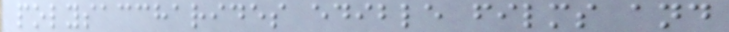polysaccharides edible films and
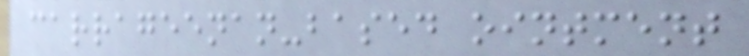carrageenan-based ointment
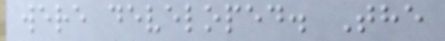were developed. The
